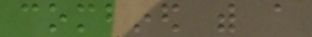combined with a
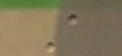A
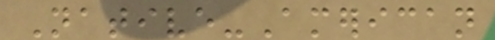Native-American
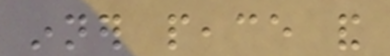inner peace and
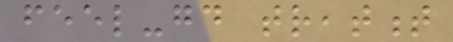feel-good treatment
